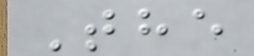The
